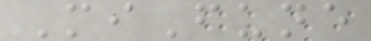MiFune
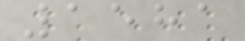1581
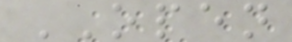OPEN
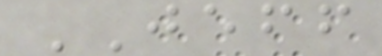JEFF
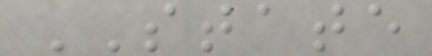STATE
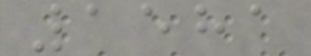1581
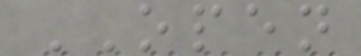OPEN
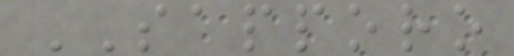SAPPORO
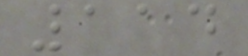114
